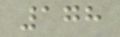178
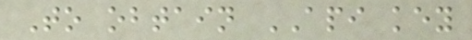To obtain API key
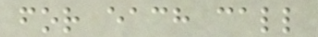for each call
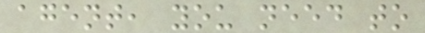agent, you need to
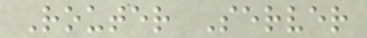Router Server
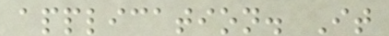application. It
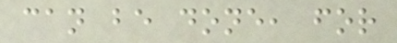can be done, for
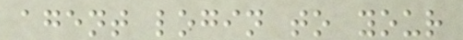agent login to your
